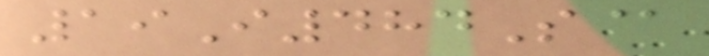19I484S@
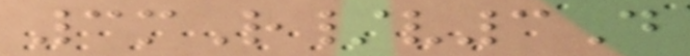3mR/v3D
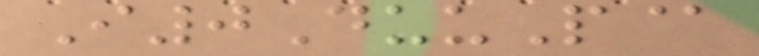I0DuuP@
